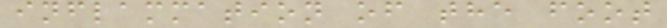inflammation of the foot
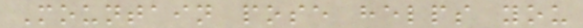Mountain pose helps you
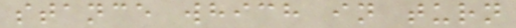stance which in turn
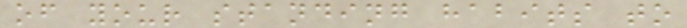of your standing habits to
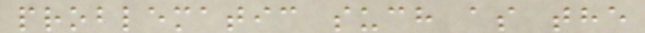problematic such as the
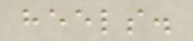heels.
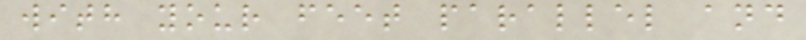with your feet parallel and
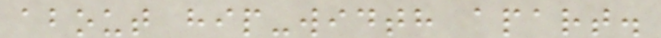about hip-width apart.
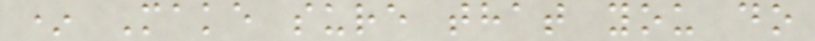* Make sure that you do
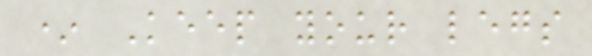* Keep your legs
